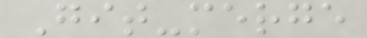Git-merge
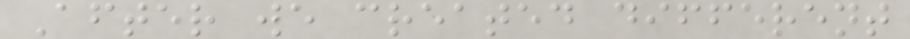After we created different
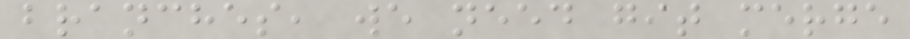branches, we need git merge
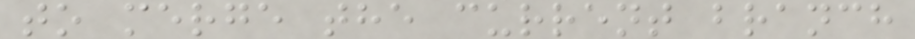to merge the current branch
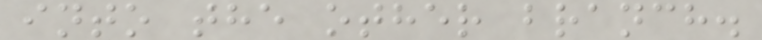into the other branch.
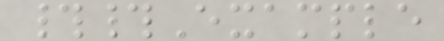##Example
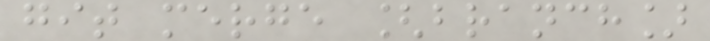git merge [branch]
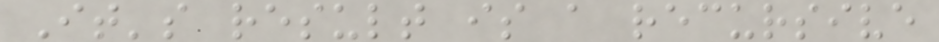It's result is a recursive
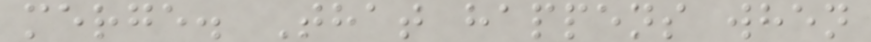merge. That happens when
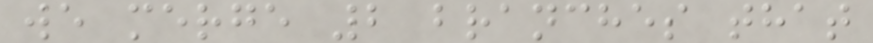we merge 2 branches that
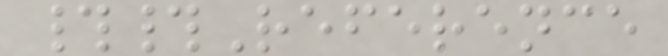##Reference
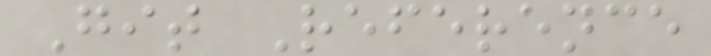Git Reference
